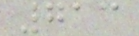713
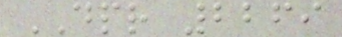DPR 2269
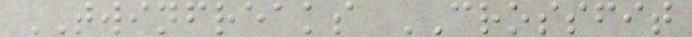TWINFREAKS CROSSFIT
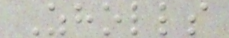Zholls
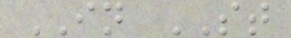IN ST
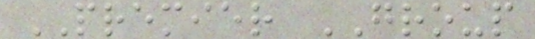PREMIER GROUP
